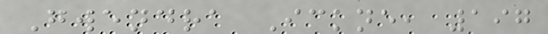Gwendra Ickne, 197
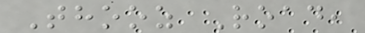Thooz Road,
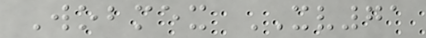Wobmex XV71
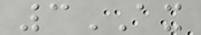3AX
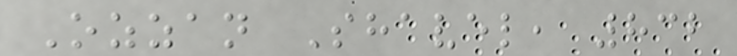Ozzan Shavel, 832
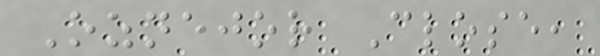Oznejor Close,
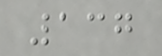137
